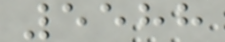5588
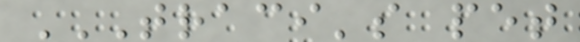TRACI'S PET
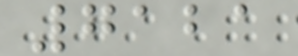7121
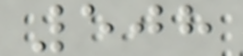508
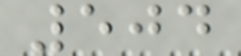504
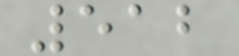512
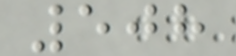508
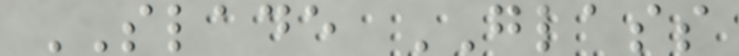SLADE GLASS
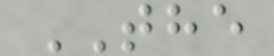THE
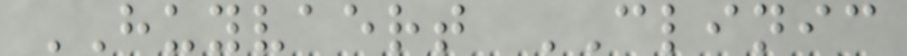HUYVAERT CLINIC
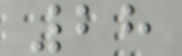28
